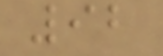92
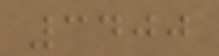3400
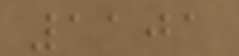1101
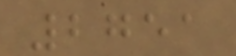2751
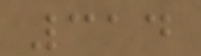314
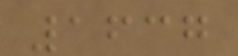1637
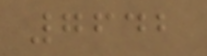7642
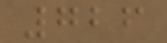726
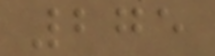275
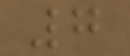7
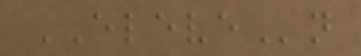ELEVEn
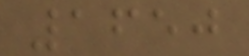1650
